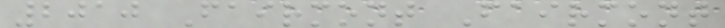2010 Fairmont Fairmont
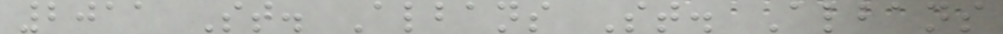2011 St. Albans St. Albans
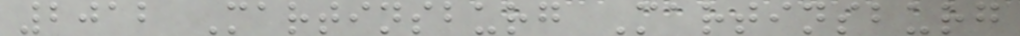2012 Martinsburg Martinsburg
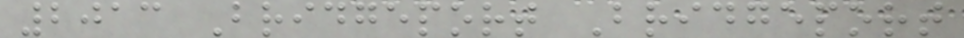2013 Bridgeport Bridgeport
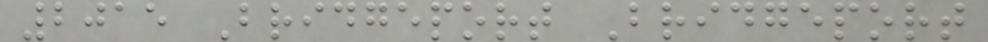2015 Bridgeport Bridgeport
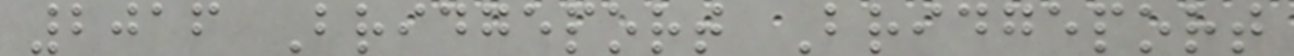2016 Bridgeport Bridgeport
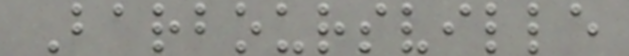Barboursville
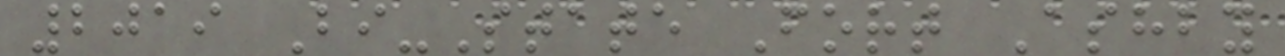2019 Bi-State Fort Ashby
